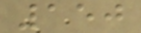150
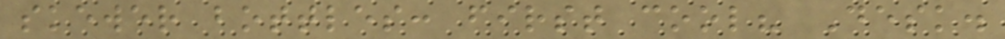skewer bottles: first cool? Desk.
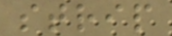strip
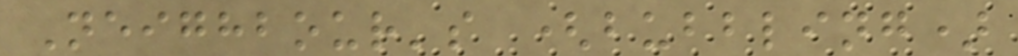Neighbour's (bubbling)
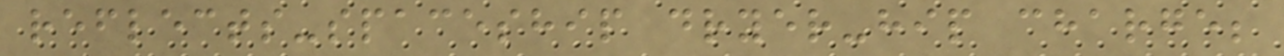reflects-spaceship dryer-hip charge;
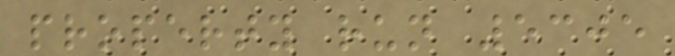property run 5305
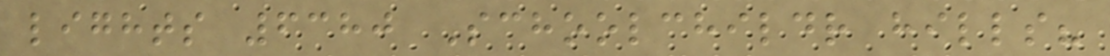lights 6380 Schoolchildr hills?
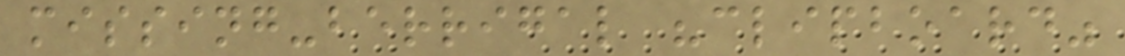missing-berrigal "clipboard"
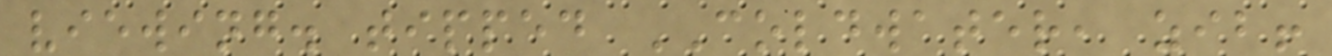viewing. tipped COLDWATER, zib!
